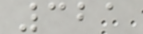321
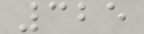325
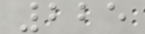225
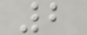2
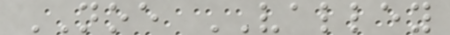NOE VALLEY
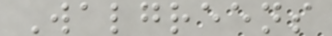Walgreens
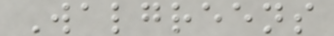Walgreens
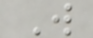W
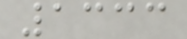1333
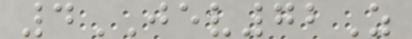4JEV72Z
